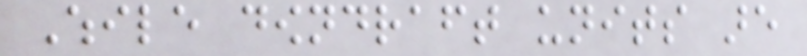While downdraft units are
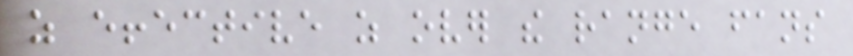as effective as over the range fans
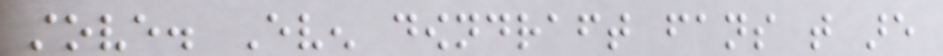stove. Even downdraft fans that are
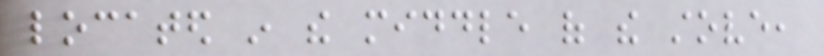located in the middle of the stove,
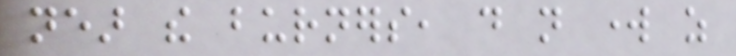near the burners, do not work as
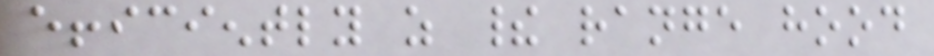efficiently as their range hood
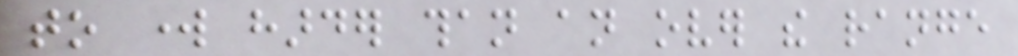to work harder than an over the range
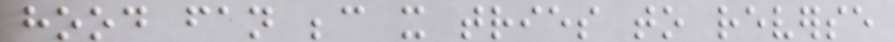hood fan because it tries to reverse
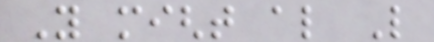You might also Like
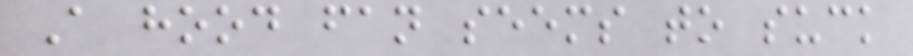A hood fan seems to suck
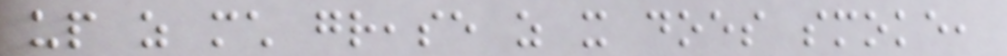up as much grease as it does smoke,
